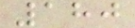180
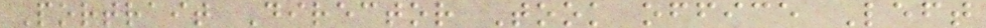Portrait Director Took office Left
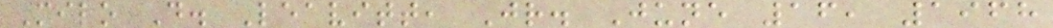Milo D. Leavitt, Jr. June 16, 1968
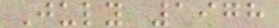July 1978
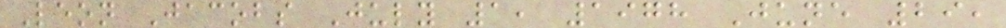Leon Jacobs July 1, 1978 June 29,
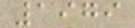1979
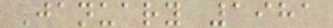January 1981
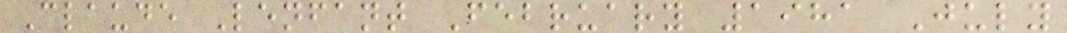Claude Lenfant February 1981 July
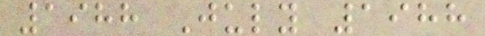1988 July 1988
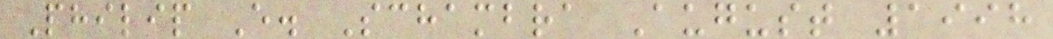Philip E. Schambra August 1998
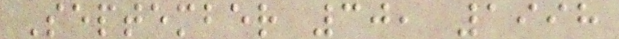September 30, 1998
